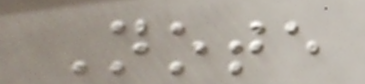Note
